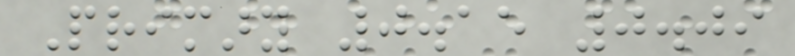Primary 0.15 0.09
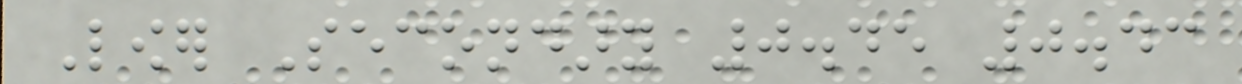Lower Secondary 0.45 0.43
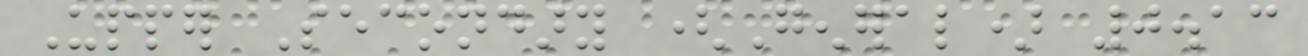Upper Secondary (General) 0.13
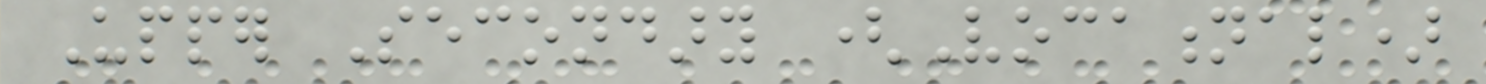Upper Secondary (Vocational)
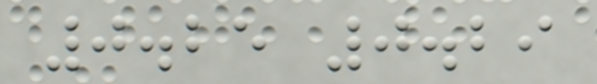0.25 0.29
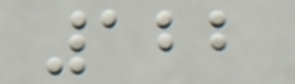122
